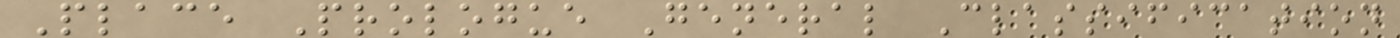Place Prologue General Classification
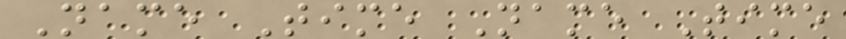Name Time Name Time
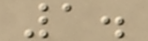1.
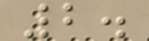2.
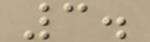3.
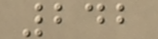242
